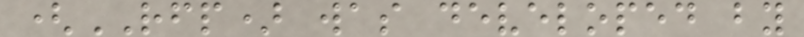(RFP) was developed by
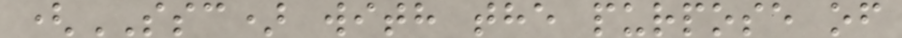(SSC) with the purpose of
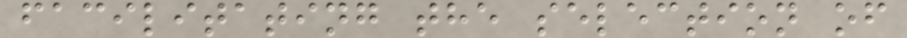facilitating the selection of
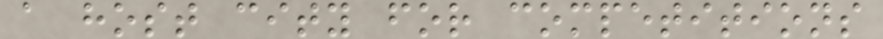a host city for competitions
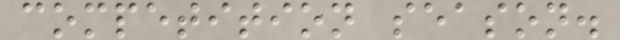competition season.
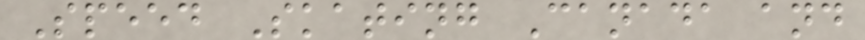Speed Skating Canada and
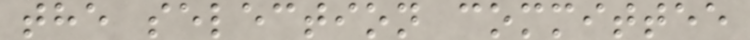the selection committee
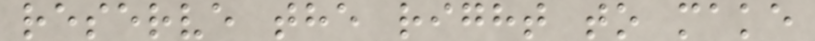reserve the right to make
